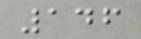146
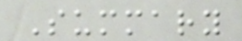Summary
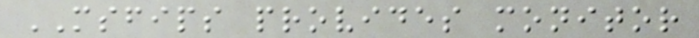MSFIPS provides monitor
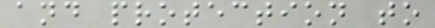and protection to
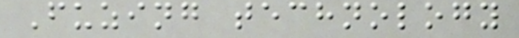Fuzing technology
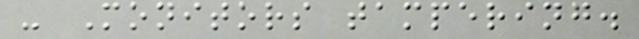- Monitors tampering.
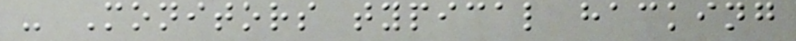- Monitors typical hacking
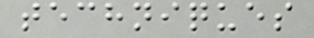techniques
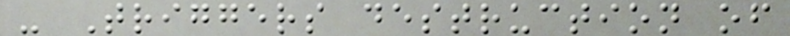- Triggers destruction of
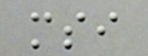msi
